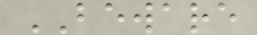BEWARE
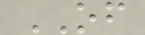OF
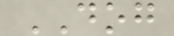DOG
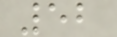52
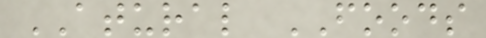ATURAL FOODS
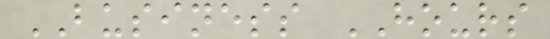BUSINESS HOURS
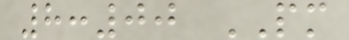8:00 PM
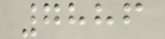7886
